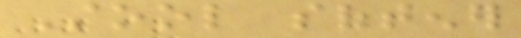Stool softener
